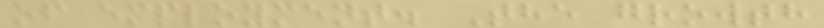of employment. The growth
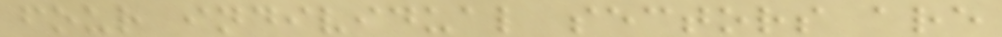four individual sectors are
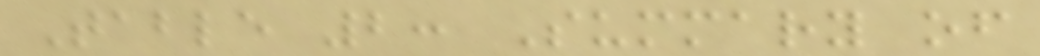Table 2: Summary of
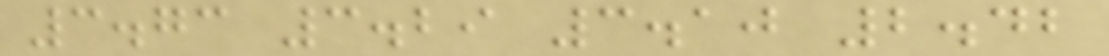3.73 3.29 3.10 2.42
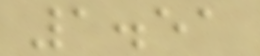1.51
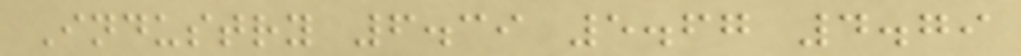Industry 6.39 5.67 4.79
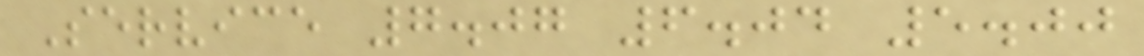Service 7.07 6.04 5.00
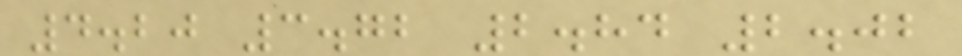4.20 3.72 2.84 2.02
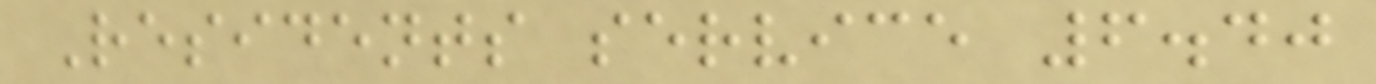Residents service 6.40
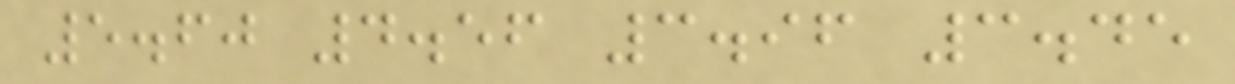5.60 4.56 3.96 3.45
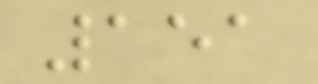151
